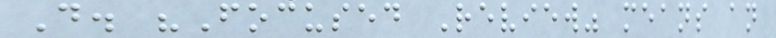D. "Focused Review" means an
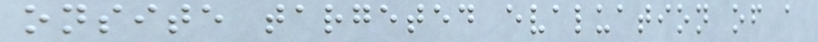onsite targeted evaluation of a
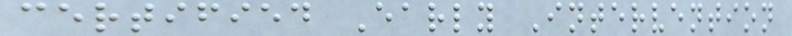certified Early Intervention
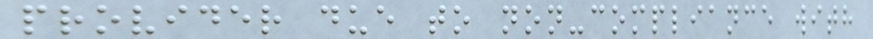provider due to non-compliance with
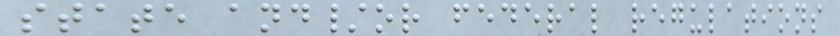state and/or federal regulations
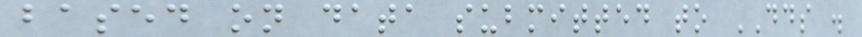based on data submitted to DDS .
